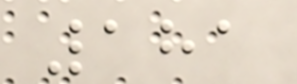181
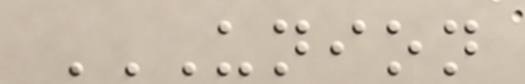UNION
